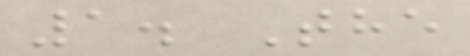1. The
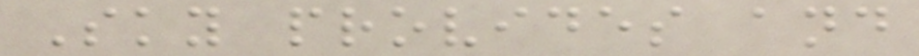Sky provides and
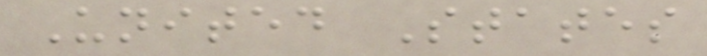United States
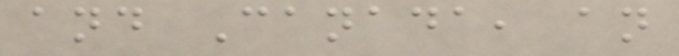and Canada, an
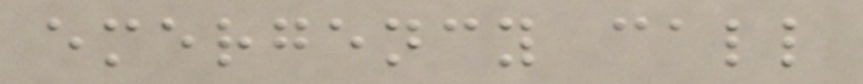emergency call
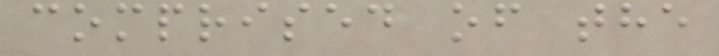comprised of the
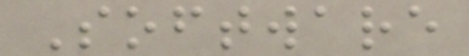Software
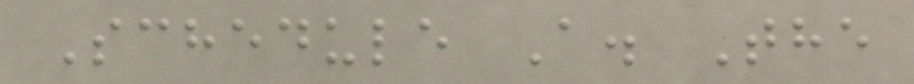Schedule A. The
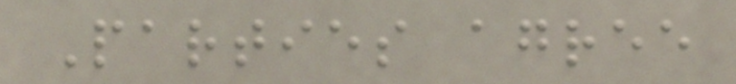Parties agree
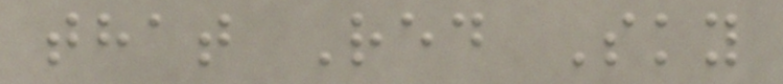that Red Sky
